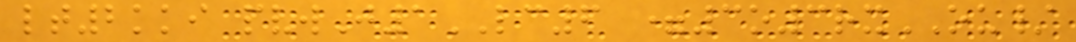lt2kki pvwJ1LC6 =3o3rxOU/
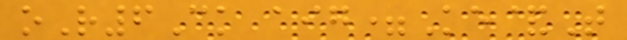oR6Ck aig=Ke&T
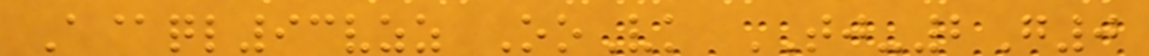A@ql93vzz OoVk TJ-2G0
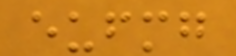eufmg
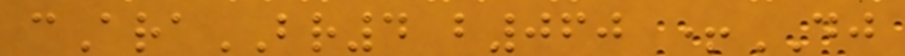cAraBR4 b060 +DJ
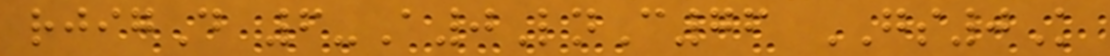rjigD 6-A0LnC76 GS0K
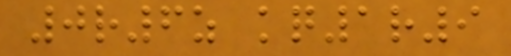0r6z kq1r9
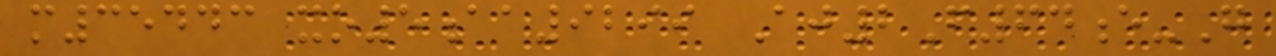m35443 xo5aa9299 Aj2F64e-G
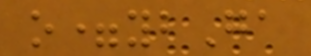o=ybGa
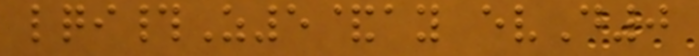lqi#Z5&ay evD0
